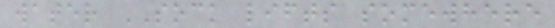water SOCK lifts somewhere
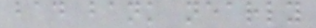bad bank nearly
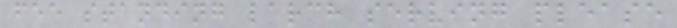fee standing larch serving please
